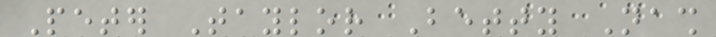Peter Taylor Betty Nash
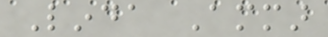Linda Ammar
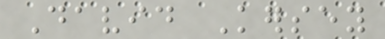David Kersey
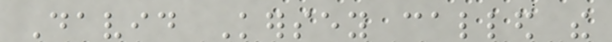David Kersey called the
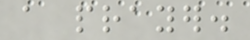a prayer.
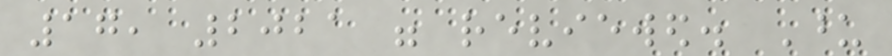17, 2021 were reviewed. Upon
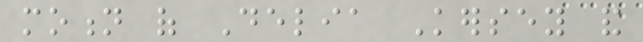motion of Delia Kersey and
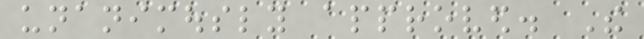unanimously approved. The
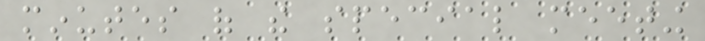minutes of the special meeting
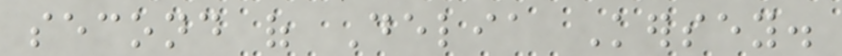second of Delia Kersey.
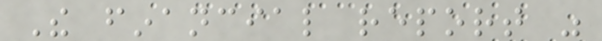The financial report was
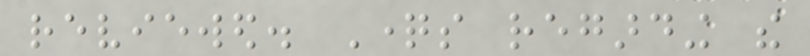reviewed. Questions regarding the
